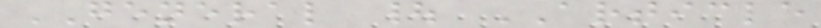GENERAL | ARTICLE
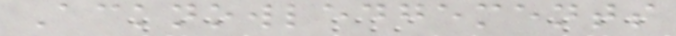Acknowledgements
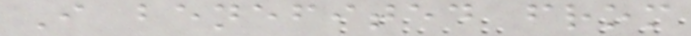I benefited from
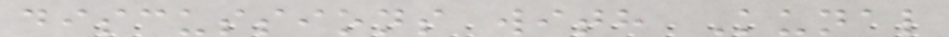discussions with Kunal
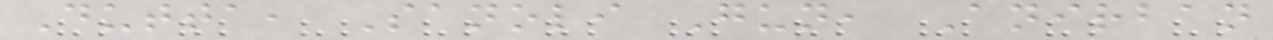Dutta, Sanoli Gun, Anirban
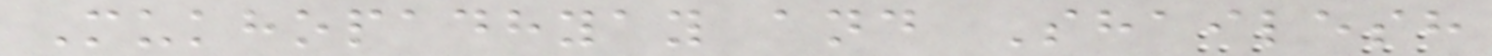Mukhopadhyay and Shailesh
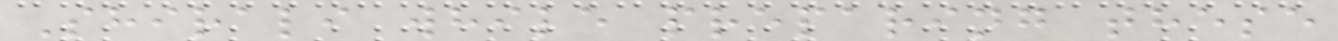Shirali while preparing these
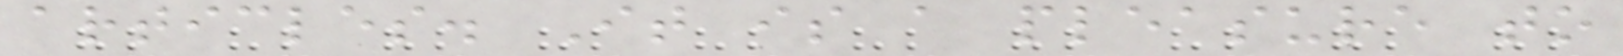articles. It is a pleasure to
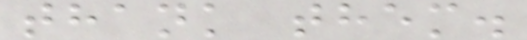thank them.
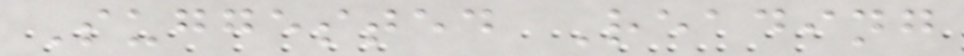Suggested Reading
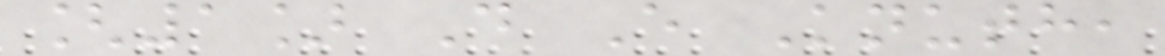[1] D E Knuth,
